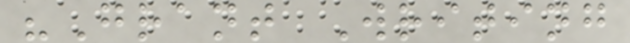"Grant Writing
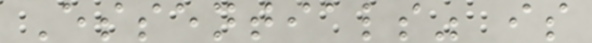Essentials" is
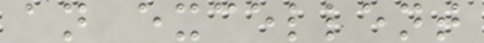an excellent
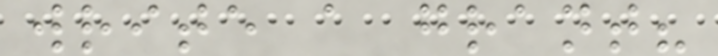write a grant?
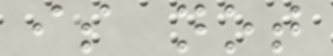is not
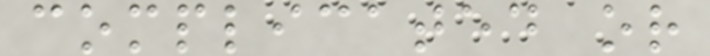complicated or
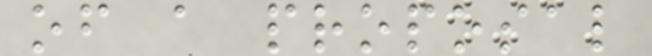of a proposal
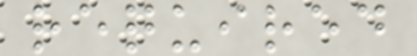required
